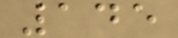145
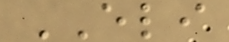ELI
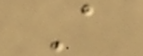A
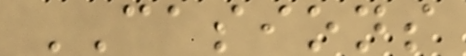CASIONS
